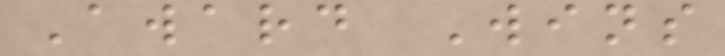Award Wins
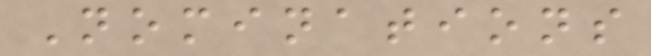Nominations
